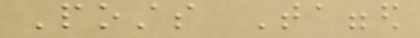Posts Tagged
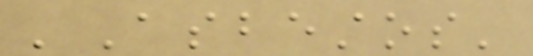'Asbestos'
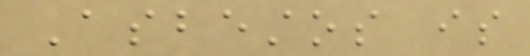Asbestos is
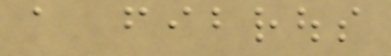a fibrous
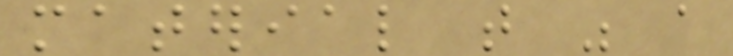material that was a
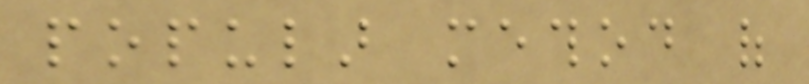popular method of
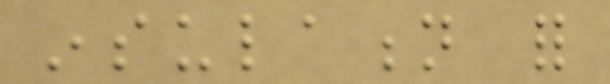insulation for
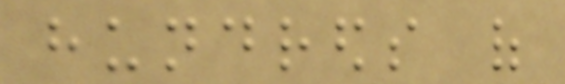hundreds of
